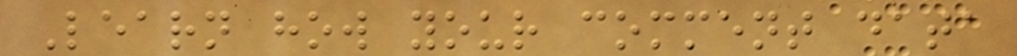Learn how your comment data
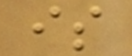is
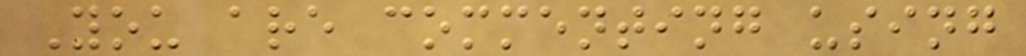You are commenting using
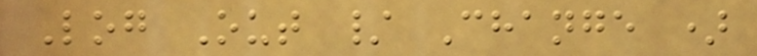Log Out / Change )
